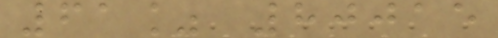61% 80015
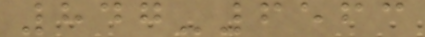847-6563
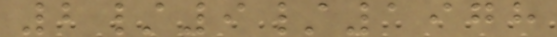2/9/1978
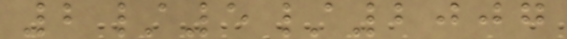2/5/2007
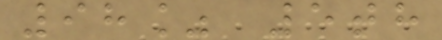98% 5th
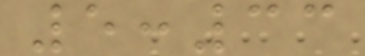5:33
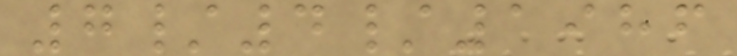7/4/1986
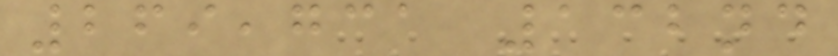269,731 132nd
